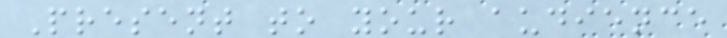Present to your audience
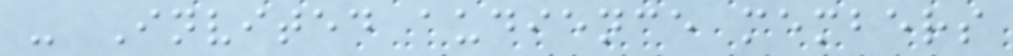- Invited audience members
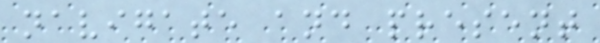navigate and present
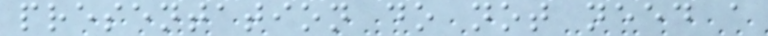presentation do not need a
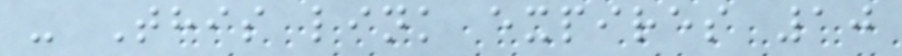- This link expires 10
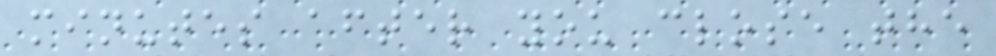minutes after you close the
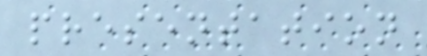presentation
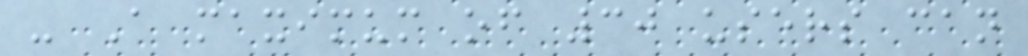- A maximum of 30 users can
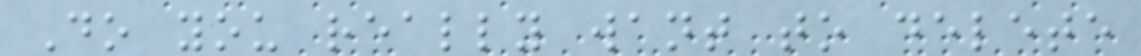Do you really want to delete
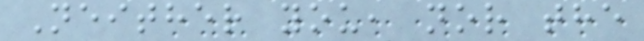Neither you, nor the
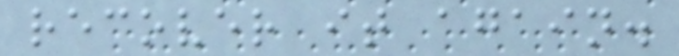recover it again.
